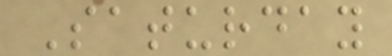Saturday
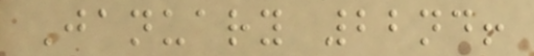January 22nd!
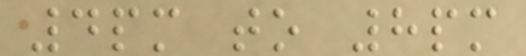4pm to 8pm
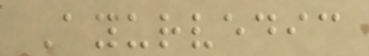Ayurvedic
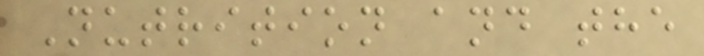Nutrition and the
